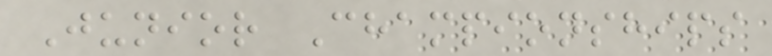Junior Championships
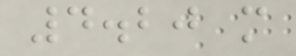4.20 m
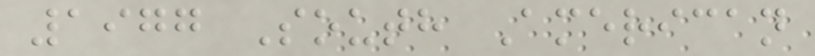1977 South American
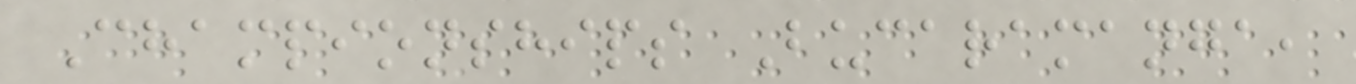Championships Bucaramanga,
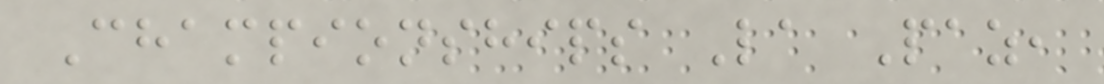Championships La Paz,
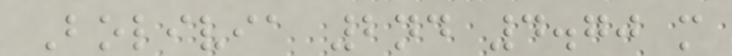Bolivia 2nd 4.70 m
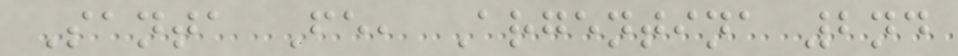Santa Fe, Argentina 2nd
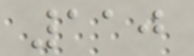110
